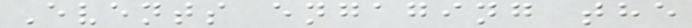Events engaging the
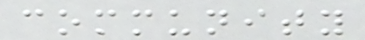community
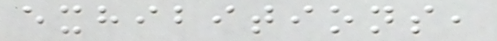exhibitions,
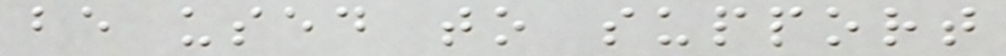be used to support
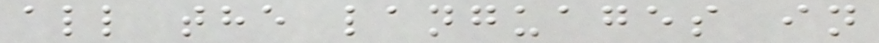all the languages in
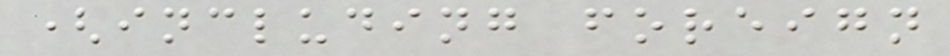(including foreign
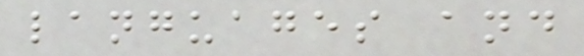languages and
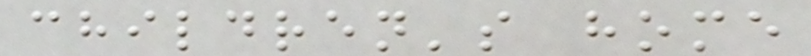children's home
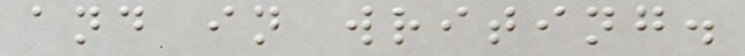and in writing.
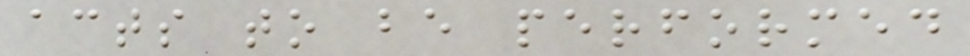acts to be performed
